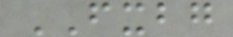FXBG
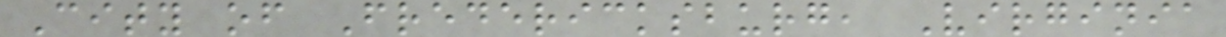City of Fredericksburg, Virginia
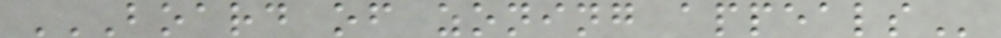BOARD OF ZONING APPEALS
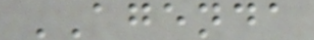AGENDA
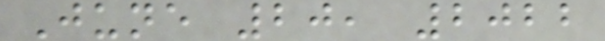June 20, 2022
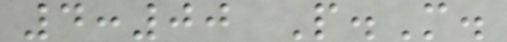4:00 P.M.
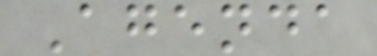Agenda
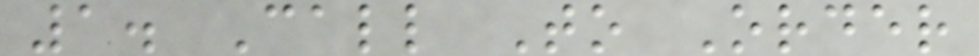1. Call To Order
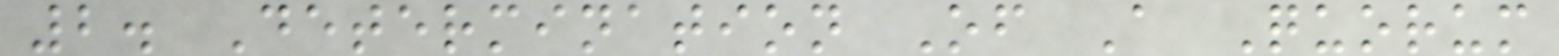2. Determination Of A Quorum
